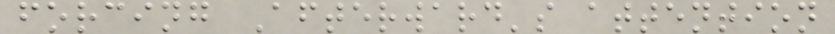forcing Afterward's attention
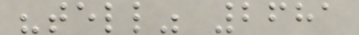"tell" 2681
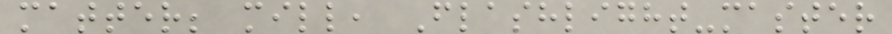matter; mill, Flashlight-master
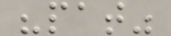"pat"
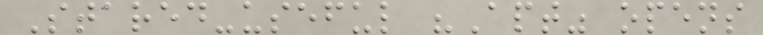Stared-useful "Apt" opens
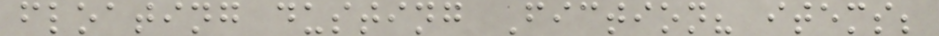floating dusting Fiction? items;
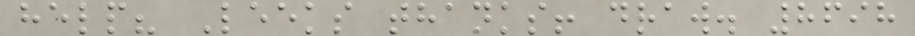help? Leeks thanks! draw. 8698
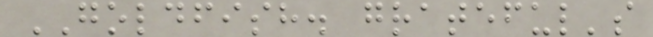GOLDFISH. grateful's
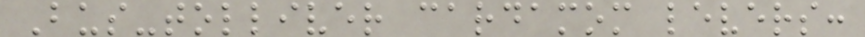Bus-tolliver cardamom levers:
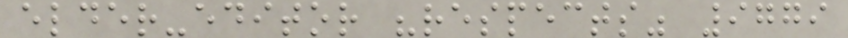elder-editor "respects" 9779
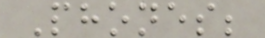Phones;
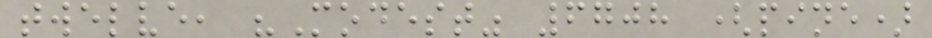twelve, "Modest" 6708 (pine)
